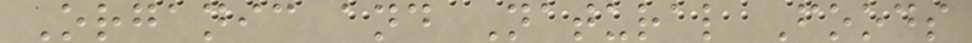Organic and Natural Foods
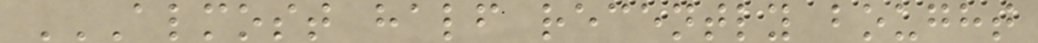ALMOST HALF RECENTLY BOUGHT
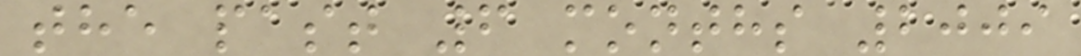the past 6 months 2009
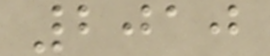2010
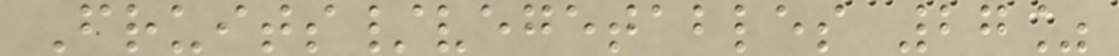Fruits/vegetables 27%
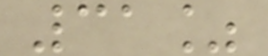31%
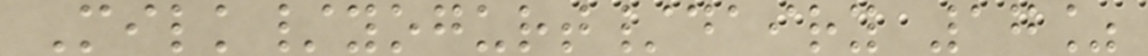Milk/yogurt/dairy 17%
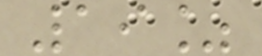19%
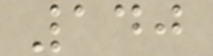140
